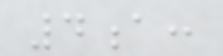4a:
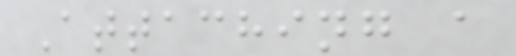Attaching a
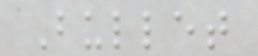Bullet
